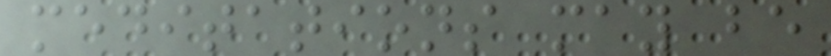meditations may be
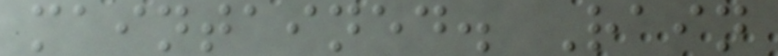maintained. Rain
